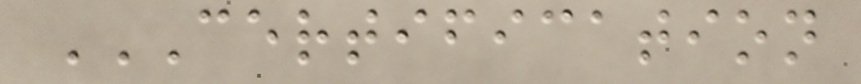CERTIFICATION
